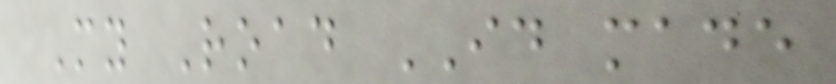My Road ID made
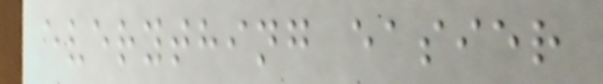everything easier
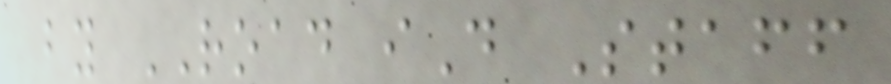by ROAD iD Staff
